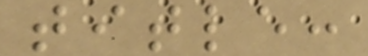title:
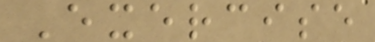Exercise
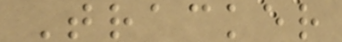Tracker
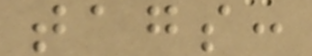tags:
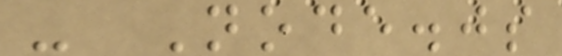- Node.js
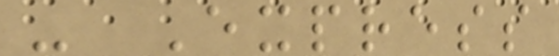- Express
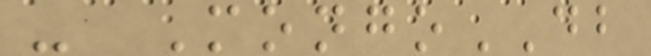- MongoDB
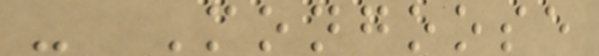- Mongoose
